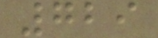729
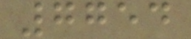7754
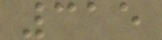315
